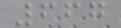667
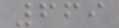669
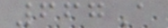667A
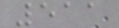511
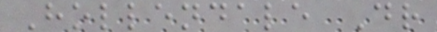Hollendale Dr
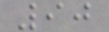90
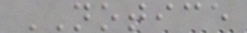NOTICE
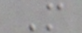M
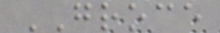GROCE
